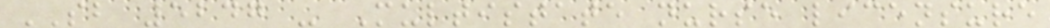SB 5247 - Multistate nurse licensure
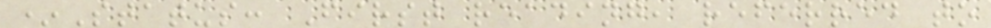*Status: First reading, referred to
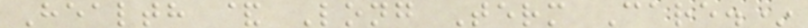Health & Long Term Care.*
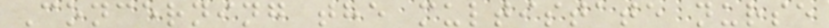Concerning the multistate nurse
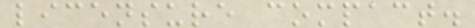licensure compact.
